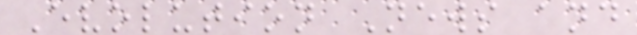Evolution News and
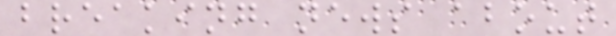breaking news about
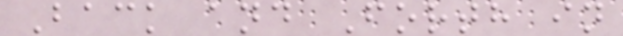Back and Forth in
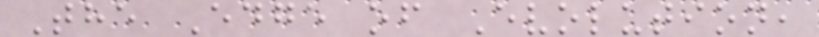The Edge of Evolution,
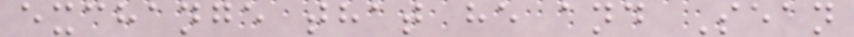exchange that he and Sean
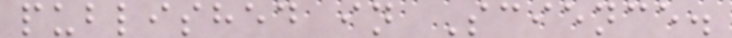published in Science.
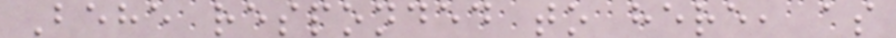Behe responded to here, as
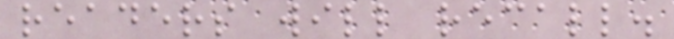readers will recall.
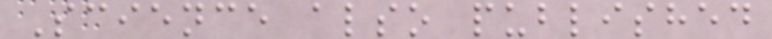Science also published
